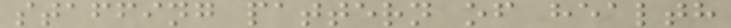staffing pattern of health
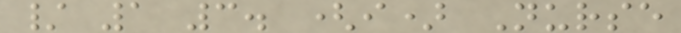/ 1 3. (i) Nurse
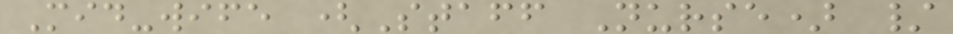Mid-wife (Staff Nurse) /
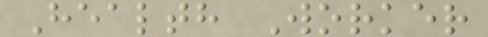Health Worker
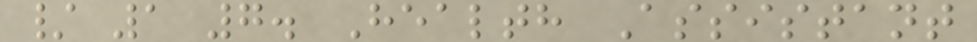/ 1 7. Health Assistant
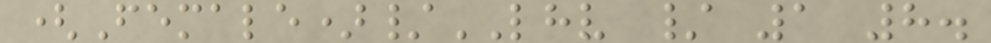(Female)/LHV / 1 8.
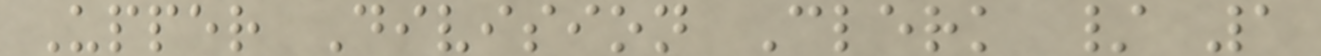Upper Division Clerk / 1
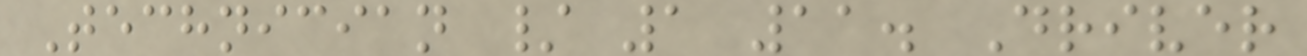Technician / 1 11. Driver
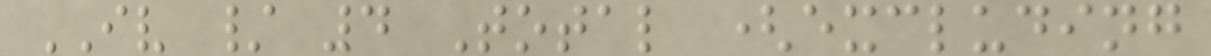IV / 4 Total (excluding
